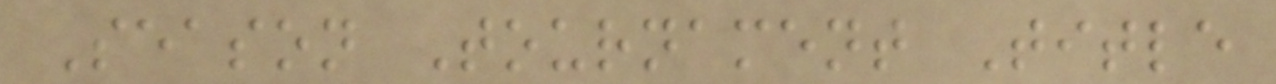Season Tournament Title
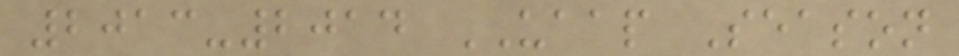2013-2014 UAAP Season
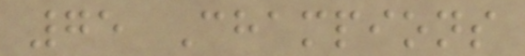75 Champions
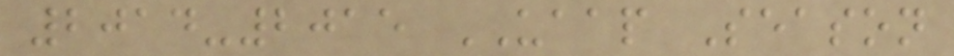2014-2015 UAAP Season
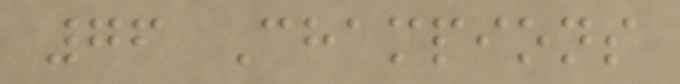76 Champions
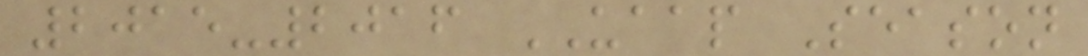2015-2016 UAAP Season
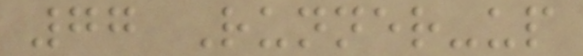77 Runner-up
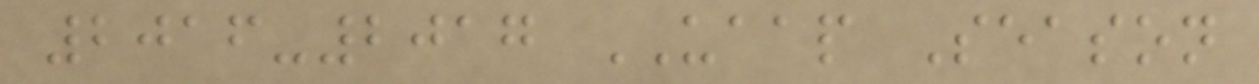2016-2017 UAAP Season
